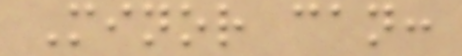Minor can:
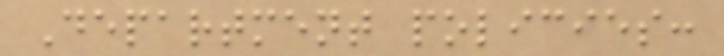Department policies:
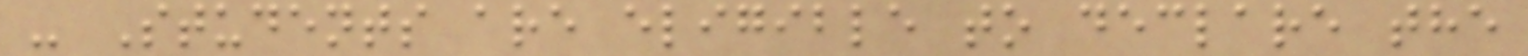- Students are eligible to declare the
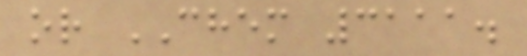or CHEM 3111.
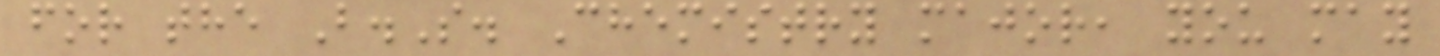for the B.S. Chemistry major, you may
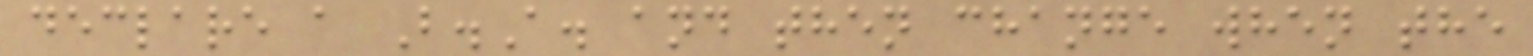declare a B.A. and then change when the
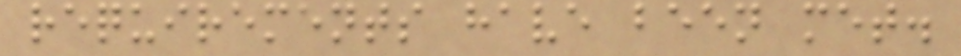requirements have been met.
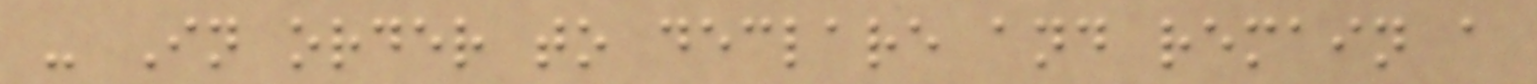- In order to declare and remain a
